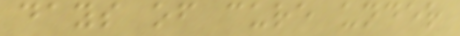days of cure under
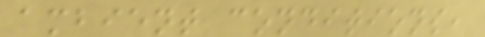ambient conditions,
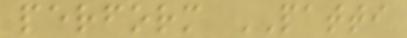perform PATTI
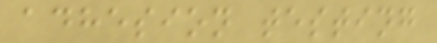adhesion testing
